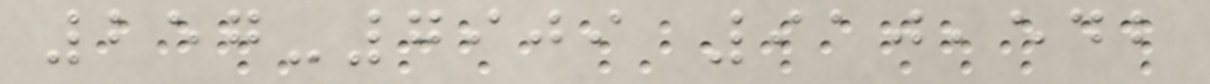257-7909 910,542
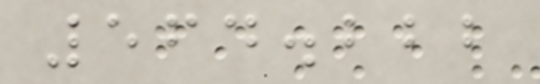564.222
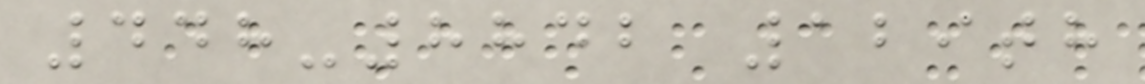448-8842 129th
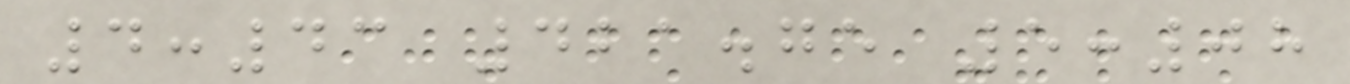4:43 421.75 5:08
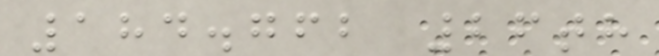184.762 26th
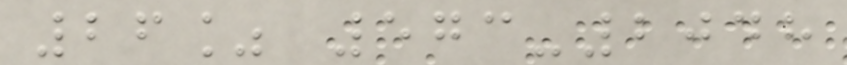26% 573-2048
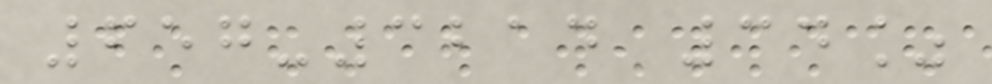657-3214 34%
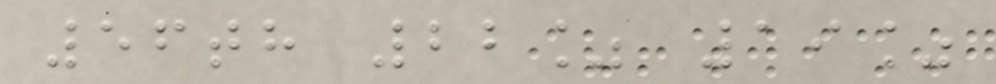56th 22% 19%
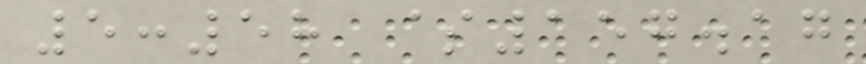5:58 $157.17
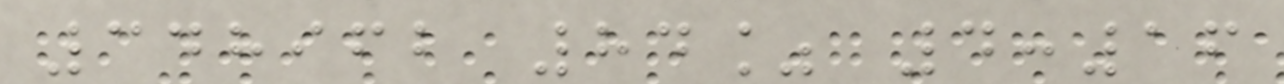348962 84% 4:16
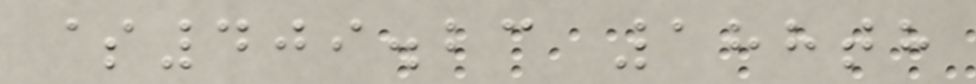$409.23 188th
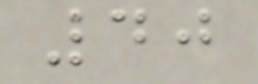40
